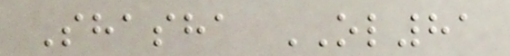Shasha OL81
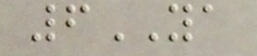6YA
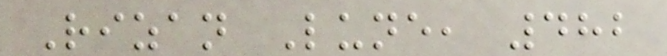Rizan Lune, 482
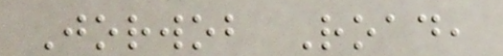Jorwob Road,
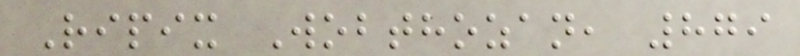Ripix Wobthozan, 879
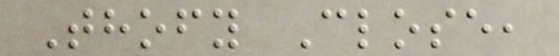Thofy Close,
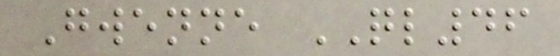Gwenne QL46
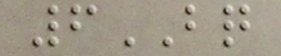6BQ
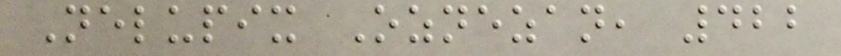Nelupix Oznezan, 422
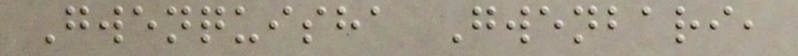Gwenquisha Gwenbari,
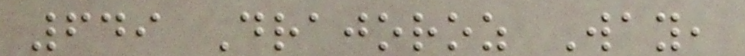649 Drajoroz Way,
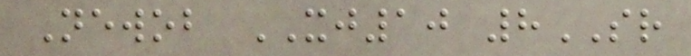Newob XJ10 8SR
